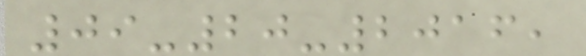09-20-2016,
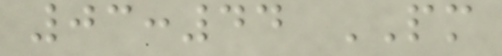03:44 PM
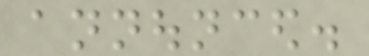announced.
